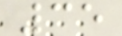35
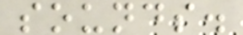sounds.
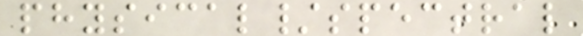physical/spectral
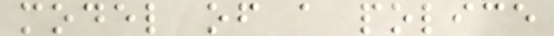model of a police
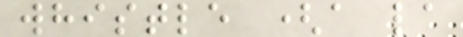whistle (a la
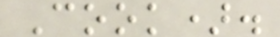Cook).
